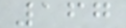167
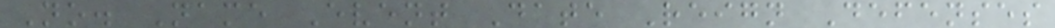No. Name Event Date Reign Defenses
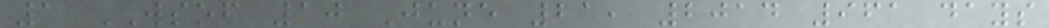1 WSOF 10 June 21, 2014 961 days
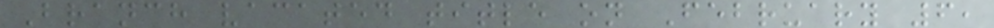Branch vacated title on February 6,
